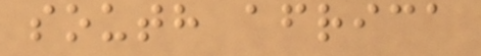south africa
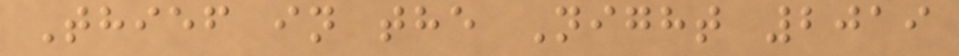Thief in the Night 2019
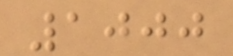1000
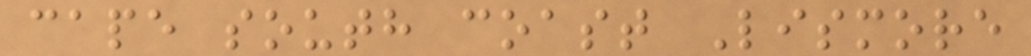cape south coast Lismore
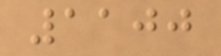1100
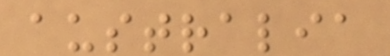australia
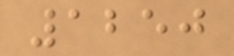1250
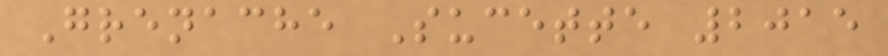Grenache Sucette 2015
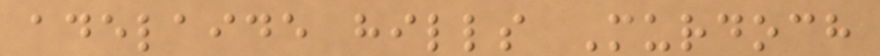adelaide hills Murdoch
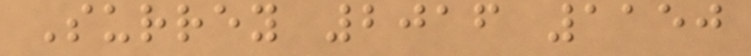Surrey 2016 1150
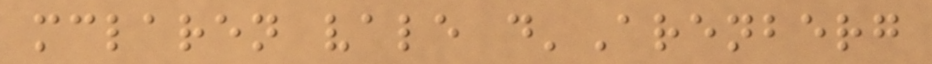mclaren vale d'Arenberg
